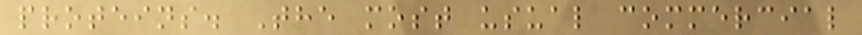proteins. The most usual commercial
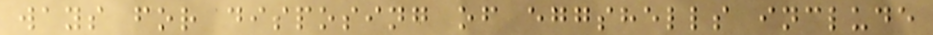ways for disposing of eggshells include
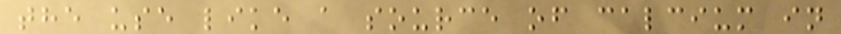the use like a source of calcium in
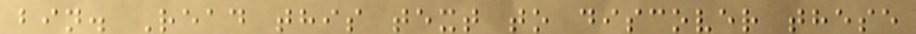bin. Read this text to discover these
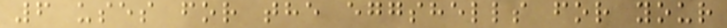6 uses for the eggshells for your
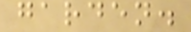garden.
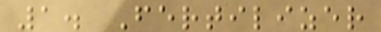1. Fertilizer
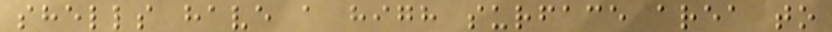shells have a high surface area to
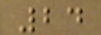24
